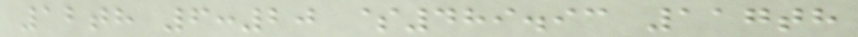12th 6:20 $489.93 117th
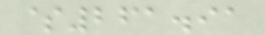$261.91
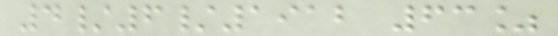4/6/1912 63%
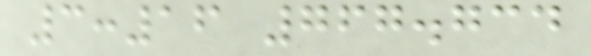3:16 767.734
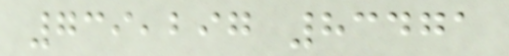739,297 83471
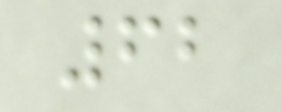62
